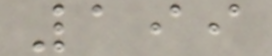199
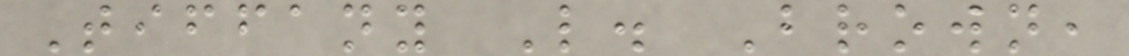Tiffany L. Brown,
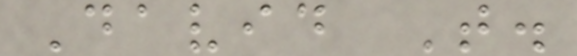David T.
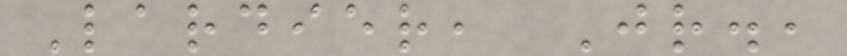Lardier, Jr.,
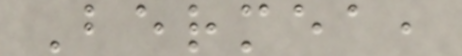Bermea,
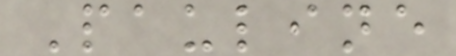Pauline
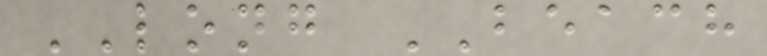LONG BEACH
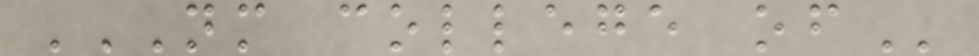NM COLLEGE OF
